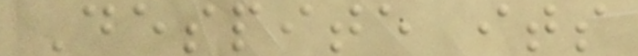Despite its
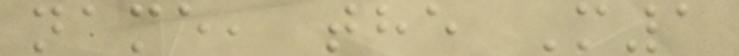name, the M1
